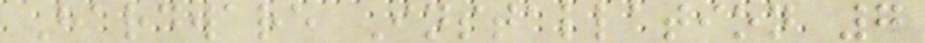Hardware Installation 7
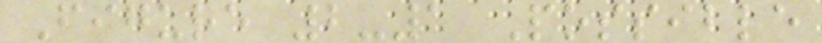Figure 2-1 Possible
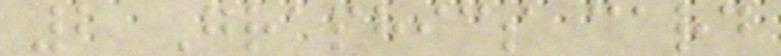2 Graphics card
